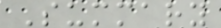Summary
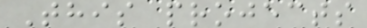This projects
